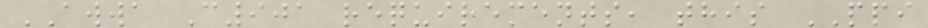AWWA C901 requirements, this PPI
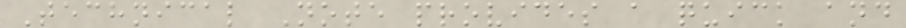Technical Note provides a quick and
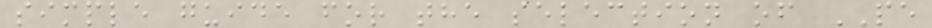simple guide for the selection of PE
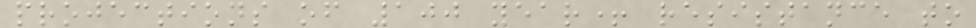projections of 100 year+ resistance to
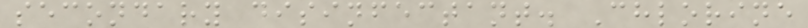secondary disinfectant. Chlorine
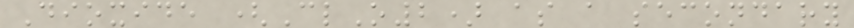Dioxide (ClO2) as a secondary
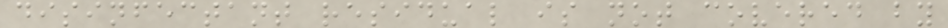disinfectant residual is not covered by
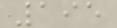195
